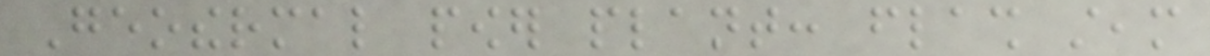Geothermal power plant: flash steam
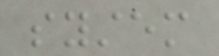system
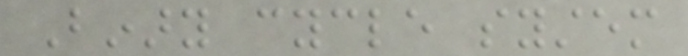Binary cycle system
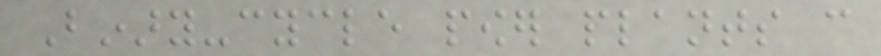Binary-cycle power plants can
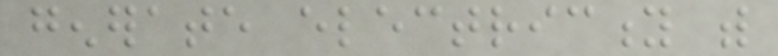generate electricity with
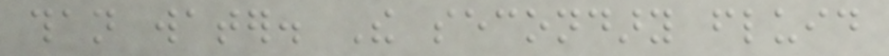than water. The secondary fluid
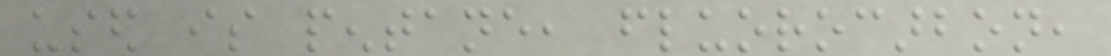used is pentane, fluorocarbon,
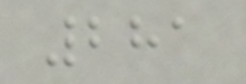281
